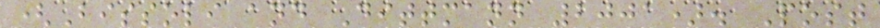(Bissoli and Dittmann 2001). Post
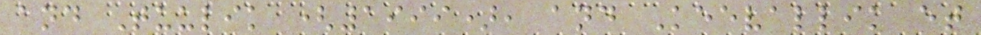and Tuulik (1999), and Keevallik et
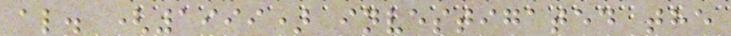al. (1999) investigated the
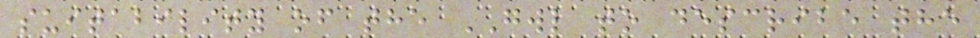suitability of the GWL to describe the
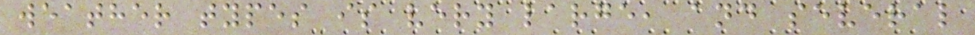weather types is very large, and several
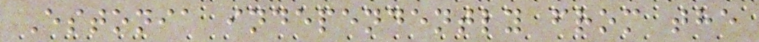Estonia independently from the
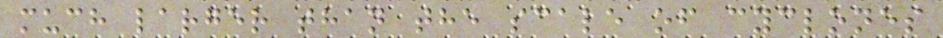much larger than the scale of cyclones
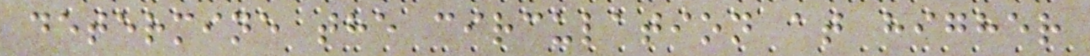determine the circulation at higher
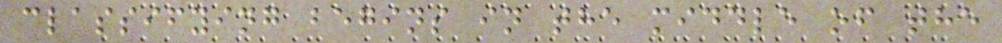classifying begins in the middle of the
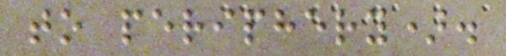to periphery).
